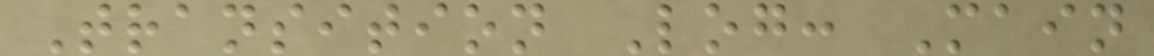Transition Log: Main
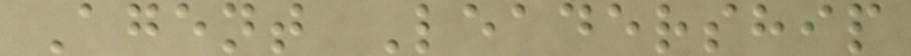Agent Leadership
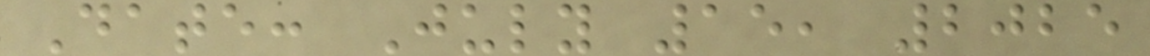Date: July 15, 2025
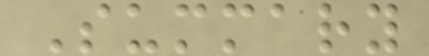Summary
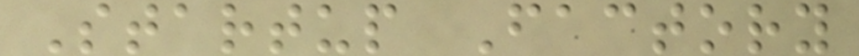Startup Factory
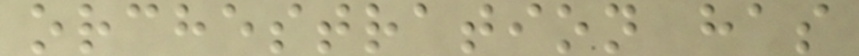orchestration has
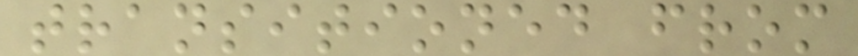transitioned from
